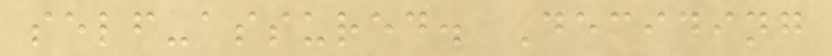self-assured. Deciding
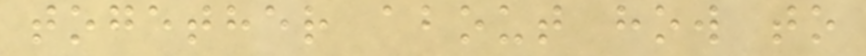together about how to
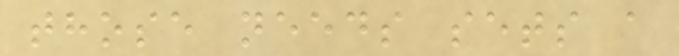those needs sets a
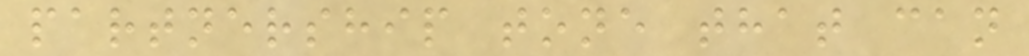partnership tone that can
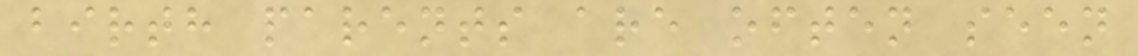birth parents are often seen
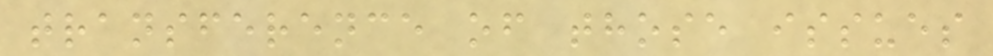transference of those issues
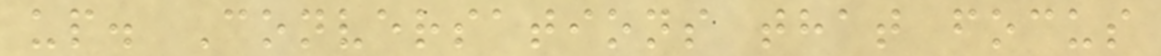up. Conversations that focus
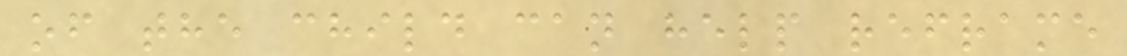of the child can help reframe
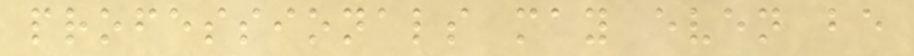professionals may even be
